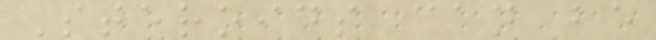Steroids can be
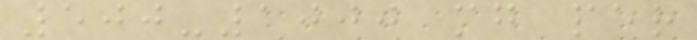500-1000 mg per
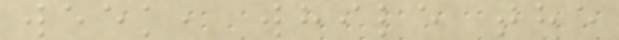week, while the
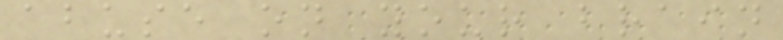abuse on your brain
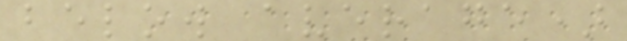below average)
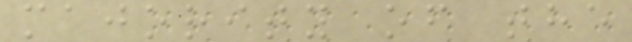majority of the
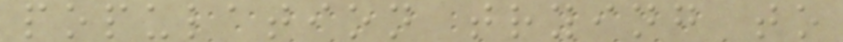population trying to
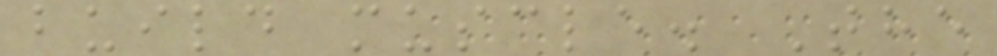build muscle. The
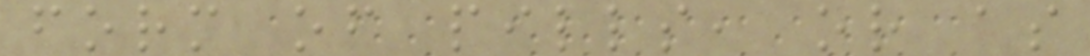form of pills, or as
